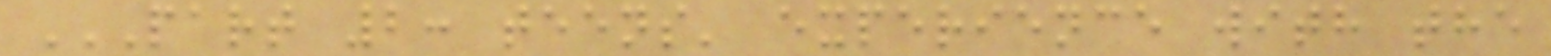PART 2: TEENS' EXPERIENCE WITH THE
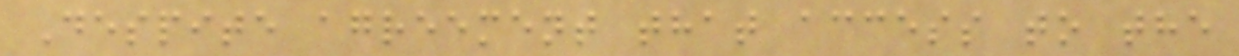Despite agreement that access to the
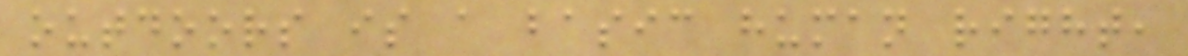outdoors is a basic human right,
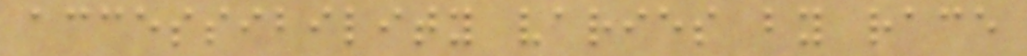accessibility varies by race
